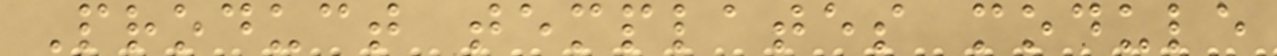Product templates module
